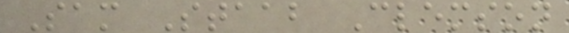Sam Staab Clemson
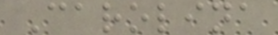Carolina
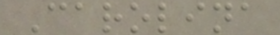Carolina
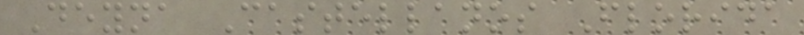Deyna Castellanos Florida
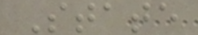State
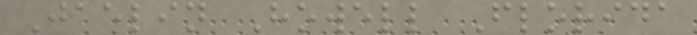Jaelin Howell Florida
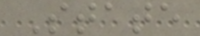State
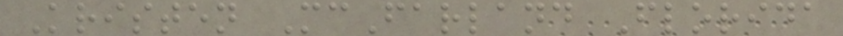Kristen McFarland Florida
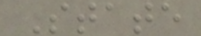State
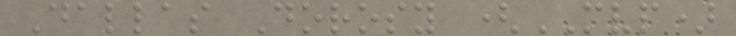Dallas Dorosy (MVP)
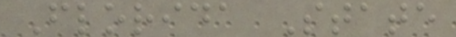Florida State
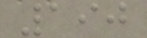190
